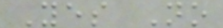Yes No
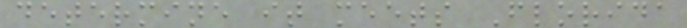determine it meets Florida
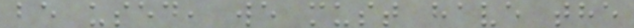be used, we must have the
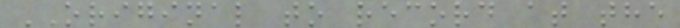ORIGINAL to record at the
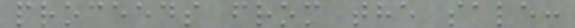proceeds from the sale:
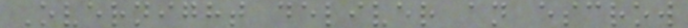Overnight deliver an escrow
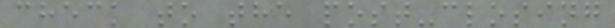check to the post-closing
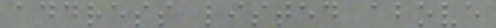address listed above
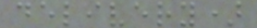delivery)
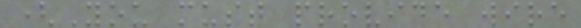(You must provide wire
